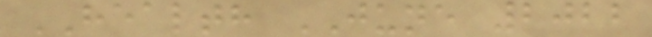HEALTH JUNE 2022
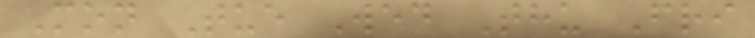Mon Tue Wed Thu Fri
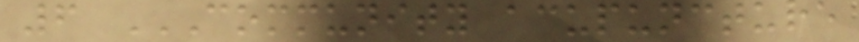6 COMMUNITY ACUPUNCTURE
